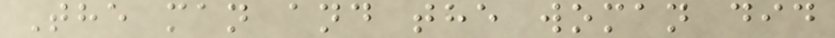The man and the woman did
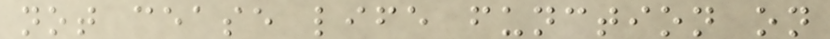not cease life function on
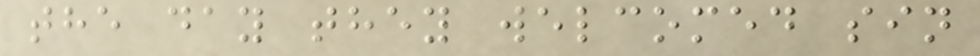the day they welcomed sin
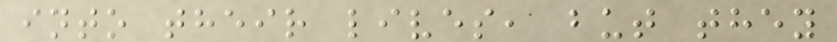into their lives, but they
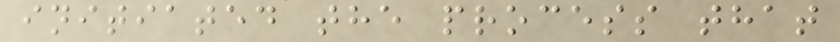initiated the process that
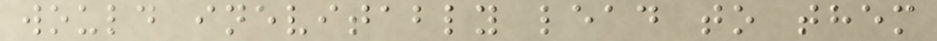would inevitably lead to them
